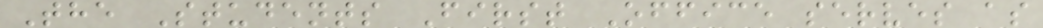The Students First Office serves as
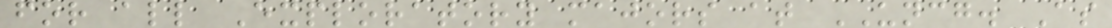for all Exploratory majors at UNCG. As
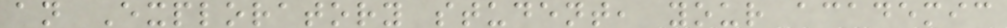an Exploratory student, your academic
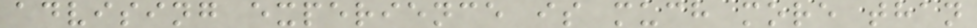advising experience is much more than
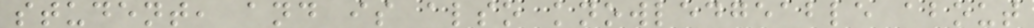student, and is also knowledgeable about
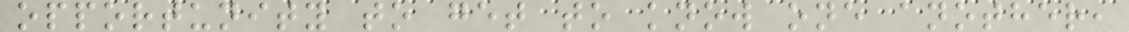opportunity to get to know one another,
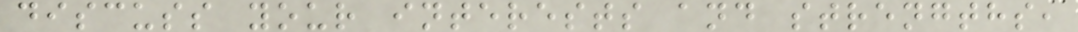discuss your interests and strengths,
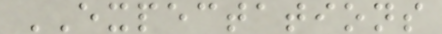EXPECTATIONS
